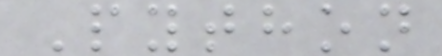Python
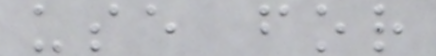use for
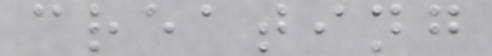creating
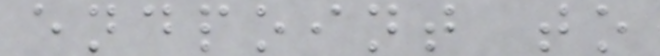endpoint to
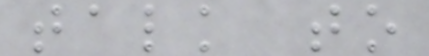talk to
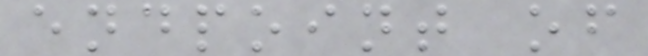endpoint of
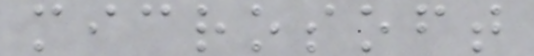microsoft
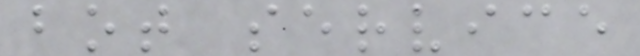bot service
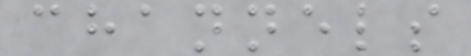channels
